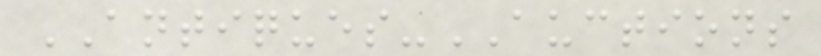ANTIQUES-AUCTIONS
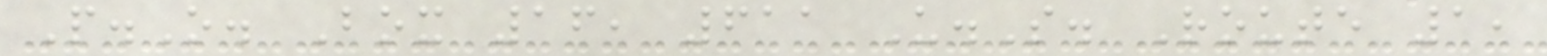P.O. Box 16, 611 U.S. Route 1,
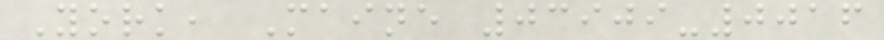York, Maine 03909-0016
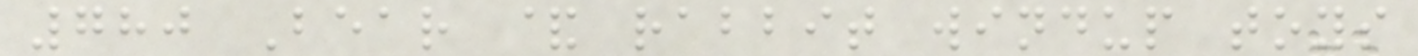780 Bear & rabbit windup toys
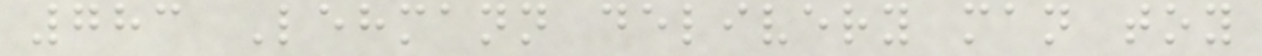783 Lehmann delivery man toy
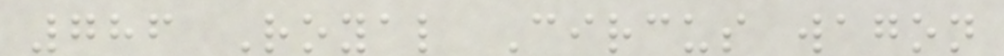786 Royal Circus wagon
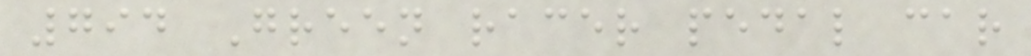794 Green racer pedal car
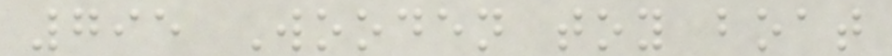795 Wooden toy boat
